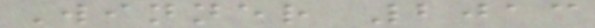Winner 2013
